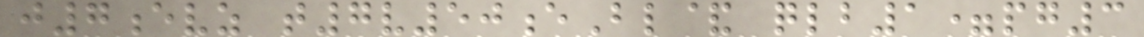j7evz t7v50eBl& qlb1=pg3
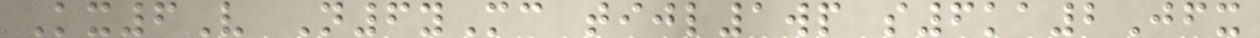Kx6V N6yMc tijl1wp s6ka2Jfx
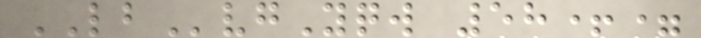LBvgYqw 58+=
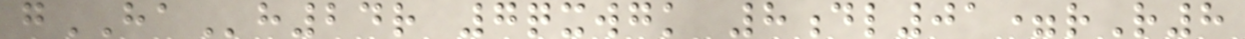gHAh24r 7qxwgk 8dl01=rR8
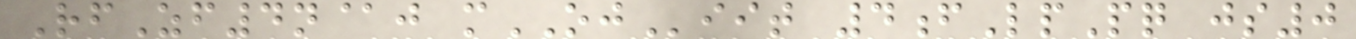RfZf4n@j mOJiit 4fLpPq js0
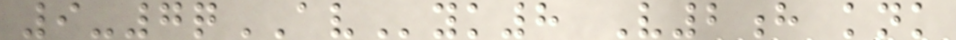9-7qAVyk8 V2h knk
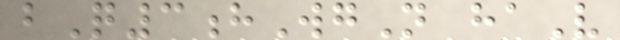bQ3hWgN haV
